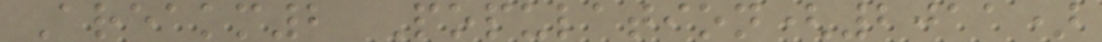Areakm2 Population(2011)
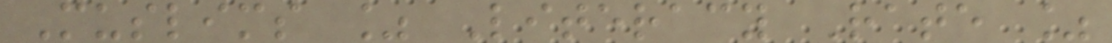Muslims % Literacy Rate %
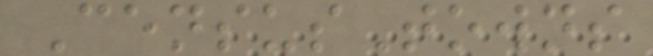CensusTowns
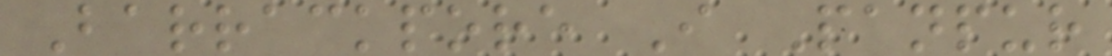Barrackpore I Panpur
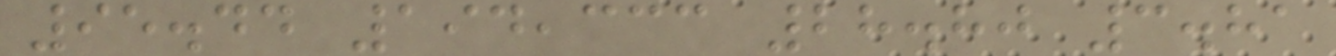95.44 194,333 28.80 3.81
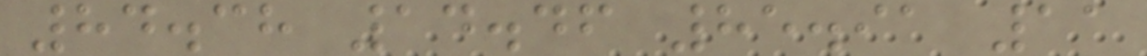84.38 14.46 85.91 11
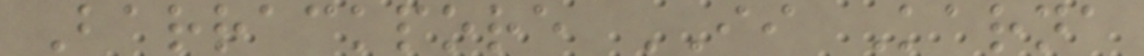Barrackpore II Karna
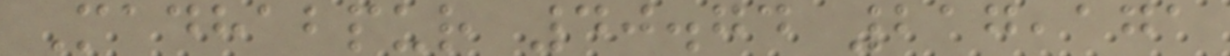Madhabpur 40.74 217,171
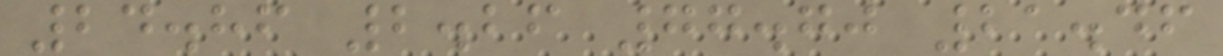24.86 2.26 77.70 21.46
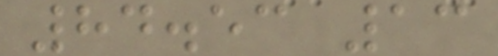84.53 13
